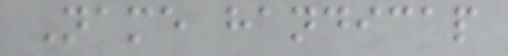Name handicap
